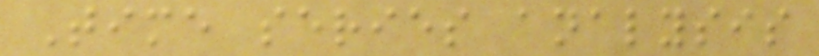Time series analysis
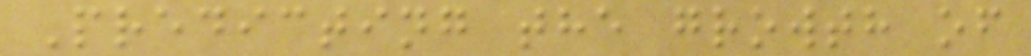Predicting the growth of
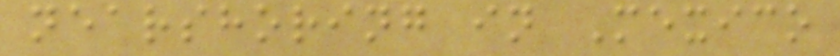nearshoring in Mexico
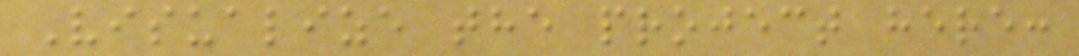Visualize the project here:
